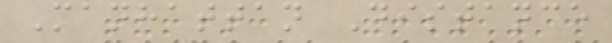Manhattan Distance
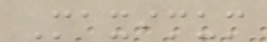Maximum
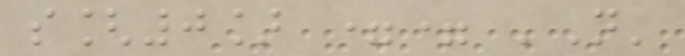s[0] == 'N'
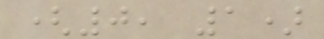(0, 1)
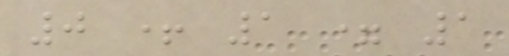0 + 1 = 1
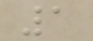1
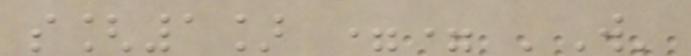s[1] == 'W'
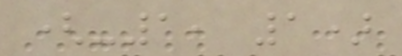(-1, 1)
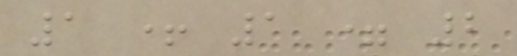1 + 1 = 2
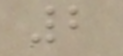2
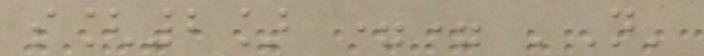s[2] == 'N'
